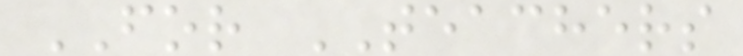FOR TEACHERS
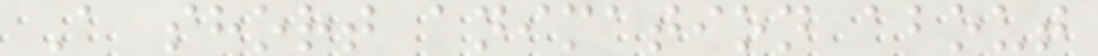A short animation about
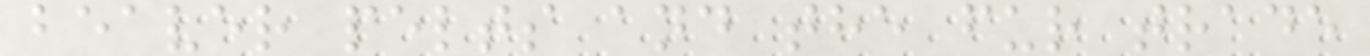beaver pelts and the fur trade
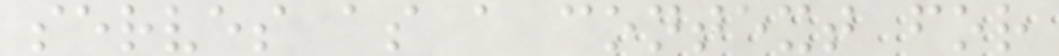serves as a context for
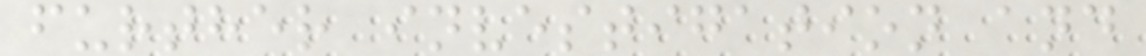further investigation and
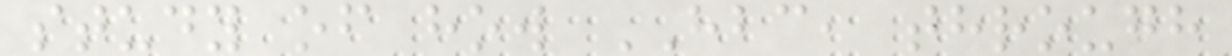study of how HBC, through
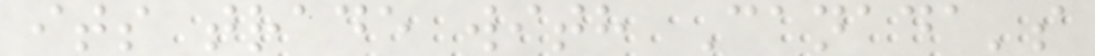its trade with Canada's
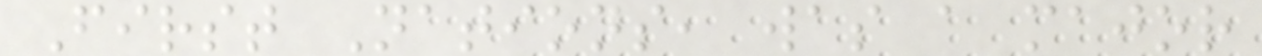First Nations, was a major
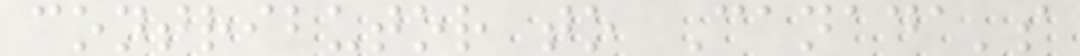contributor to Canada's
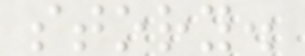story.
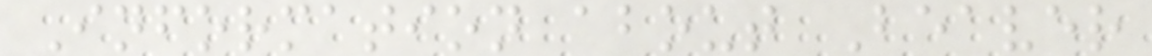Information about Beaver
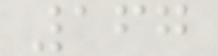167
